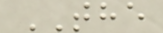THE
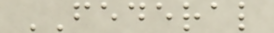FEDERAL
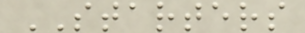STARTERS
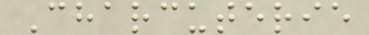Charcuterie
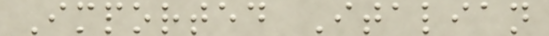Imported Italian
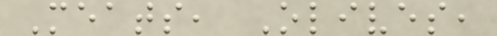Meats, Olives,
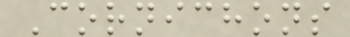Cornichons
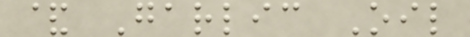& Garlic Oil
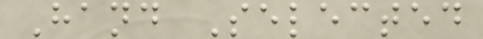Hand Selected
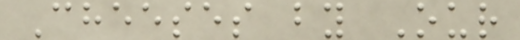Cheeses by Our
